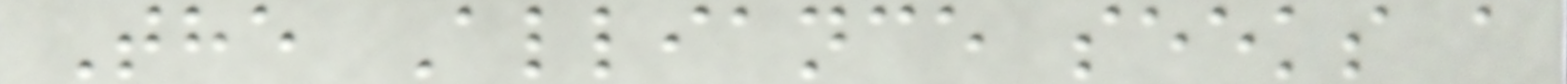The Alliance seeks a
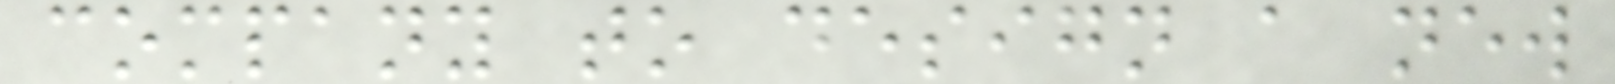company to design a new
